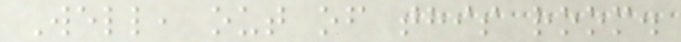Well, out of this room.
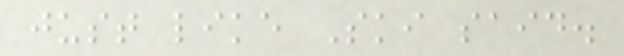just like Ski said.
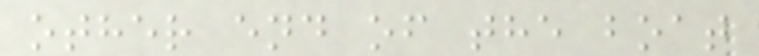other end of the boat
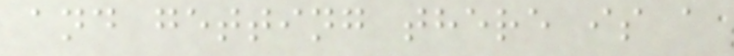and getting there is a
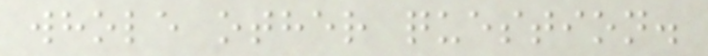whole other question.
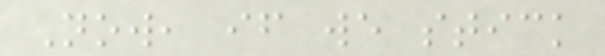Now, if we stick
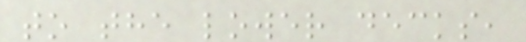to the lower decks,
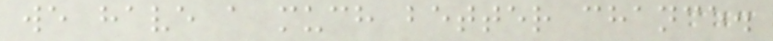we have a much better chance.
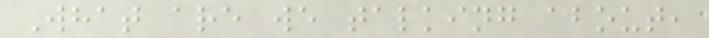What are we talking about,
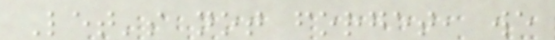Let's not forget, we
